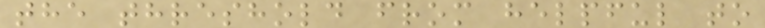the threshold from helpful to
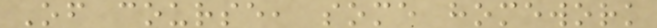Of course, some homework
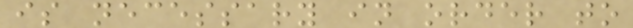is necessary in order to
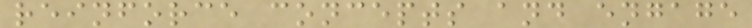reinforce concepts and engage
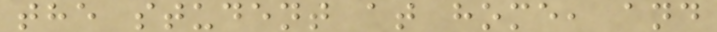the student at home, and
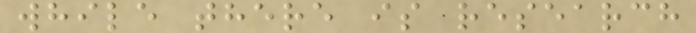while there is research
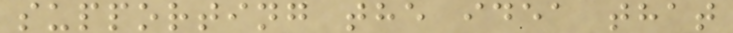supporting the idea that
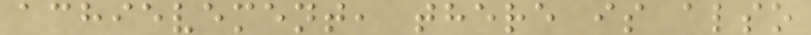achievement, there is also
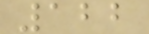122
